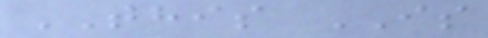THIS IS
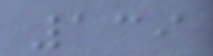139
